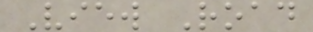View Road
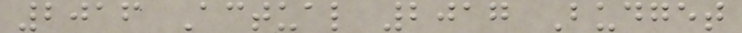2016 Actual 2017 Budget
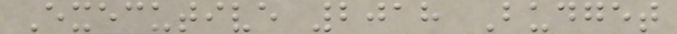Executive 2018 Budget
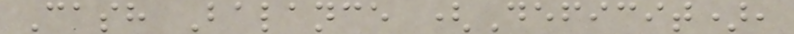Cash Balance (Deficit),
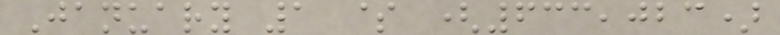January 1 $ (633,023)
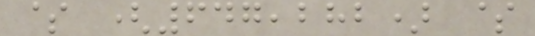$ (647,282) $
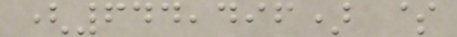(644,496) $
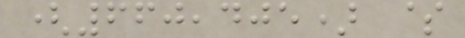(660,405) $
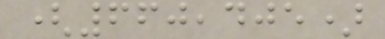(660,405)
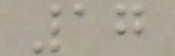17
